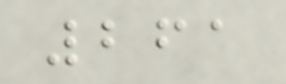261
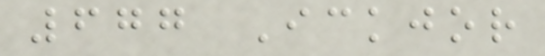677 Ickjor
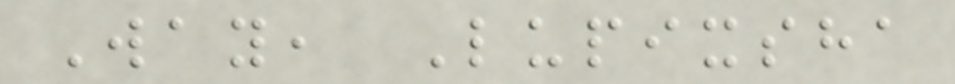Way, Lupixsha
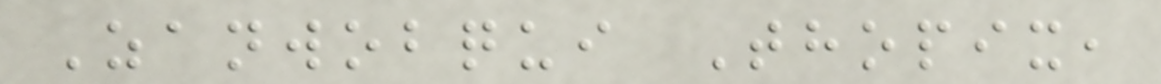Zanwobqui Thopix,
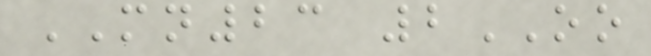MN23 2OO
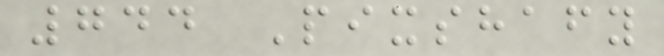744 Pixshafy
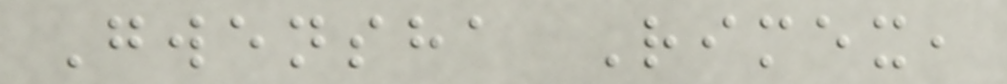Gwensha Rimex,
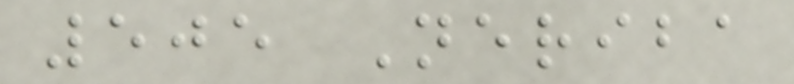505 Neriba
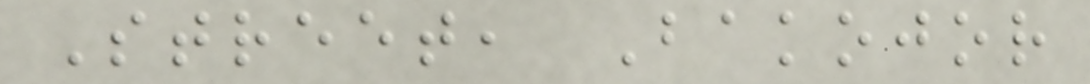Street, Bakojor
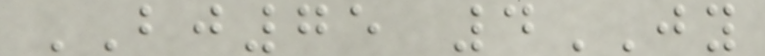BJ75 4JY
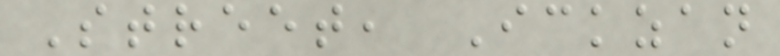Street, Ickzan
